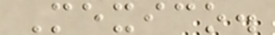Mexico.
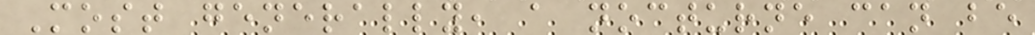Most generally, a nocturne can be
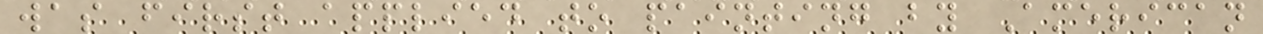was first applied to painting by American
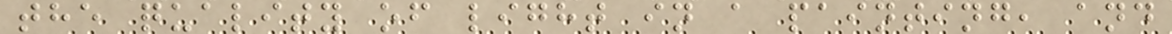the quality of light in a painting, and
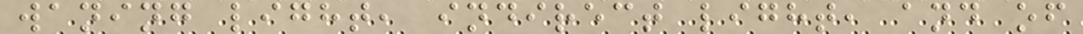waning light, indirect light, and of
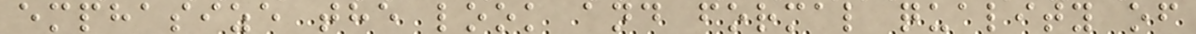emphasize the look and formal quality of
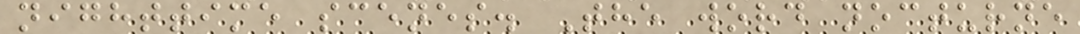nighttime scenes. The word nocturne
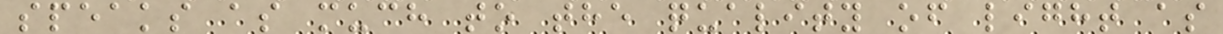speaks as much to the quality of light as
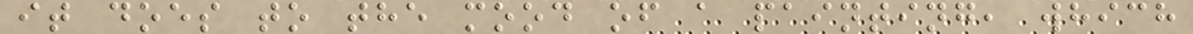it does to the mood of a painting, which
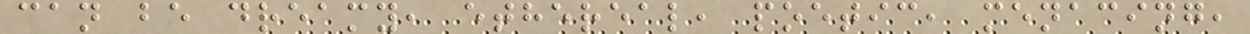can be dreamy, ethereal, poetic, menacing,
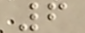6
